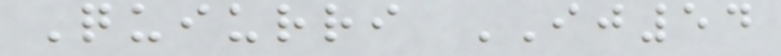Quiurri IJ54
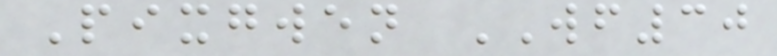Pixgwen WF30
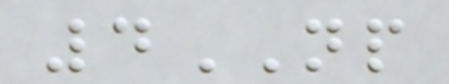4NP
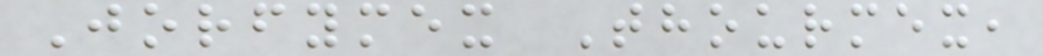Jorfymex Thourmex,
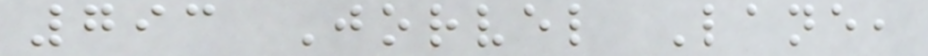793 Jorvel Lane,
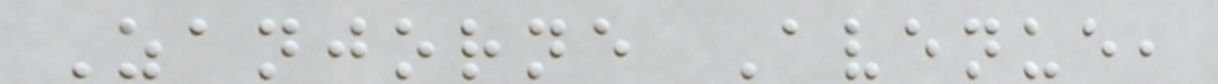Zanjorne Avenue,
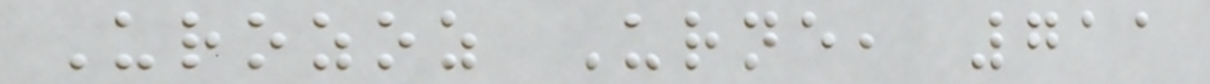Urozoz Urne, 711
